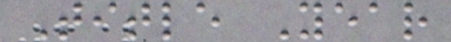Title Year
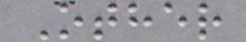Other
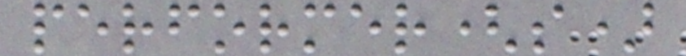performer(s)
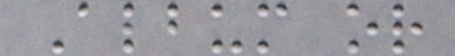Album or
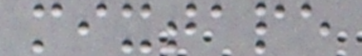mixtape
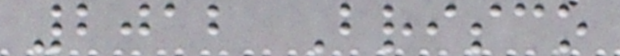2012 Brisco
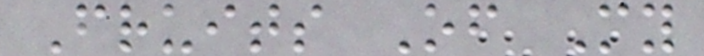Fruits Of My
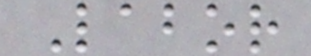Labor
